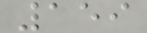159
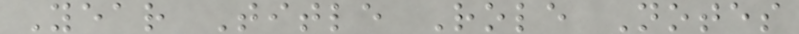Year Title Role Notes
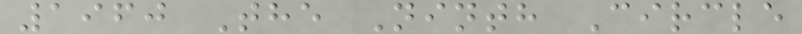1960 The Ninth Circle
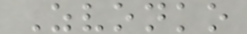Zvonko
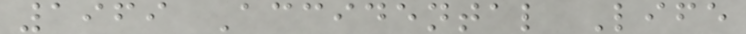1969 Accidental Life
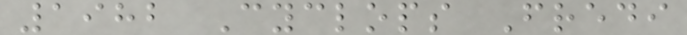1982 Cyclops Fredi
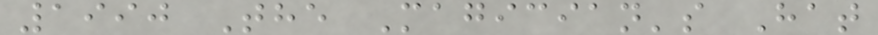1990 The Magician's Hat
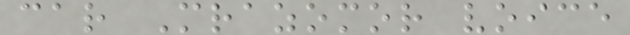car Mrazomor voice
